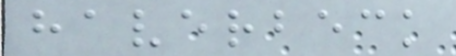haverbeck
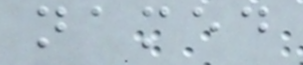named
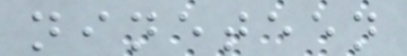nineteen
